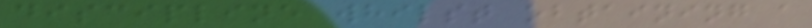discipline whilst obtaining a
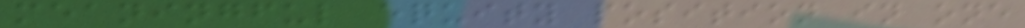meaningful equity position in one
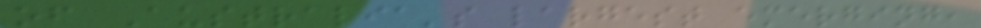of Australia's largest emerging,
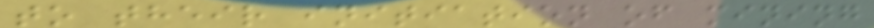to their initiation of mining
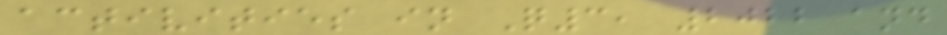activities in Q3, 2022 and
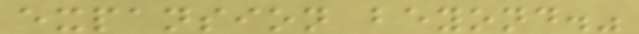expansion beyond."
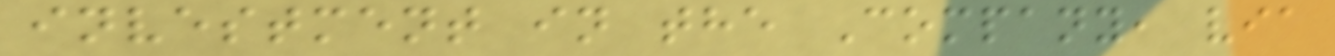investment in the Company, via
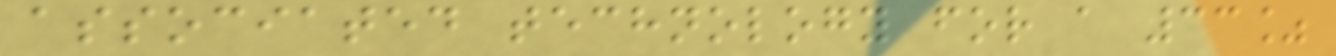associated technology for a 33%
